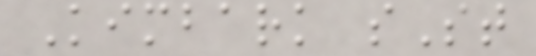Kimbark sSt
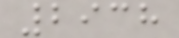2938
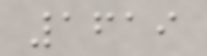1619
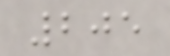205
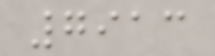7913
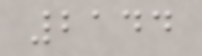2144
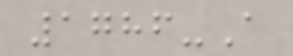1786-A
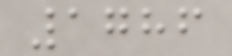1786
